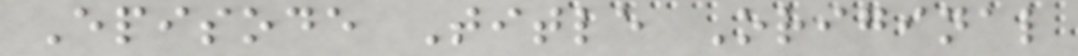Episode Title Original
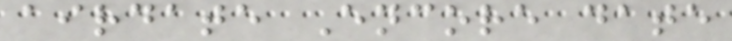airdate Encore date
